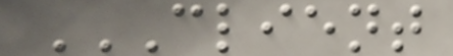CLIENT
